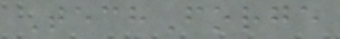TechForge
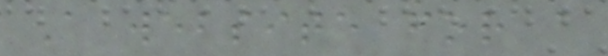A website for a
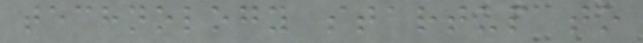technology startup to
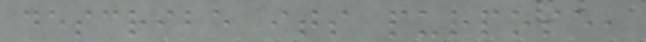describe its purpose,
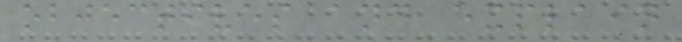objectives and explain
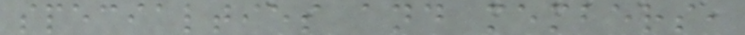specialties and members,
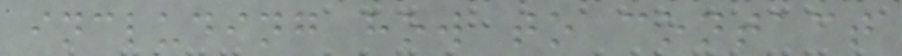including how to contact
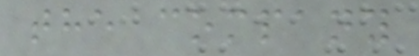the company
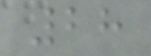28
